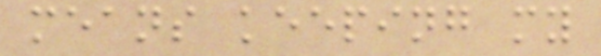means keeping my
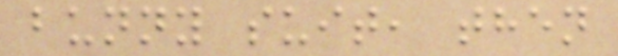bunny suit, then
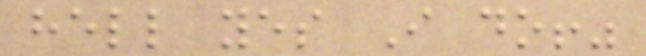hell yes I do!"
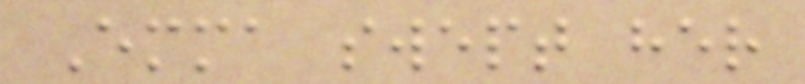Emma swept her
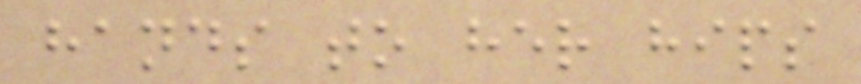hands to her hips
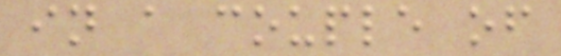in a couple of
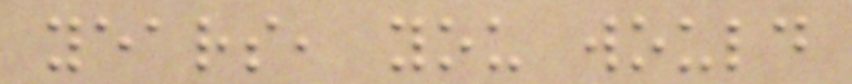years, you would
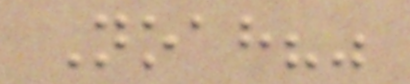Noah?"
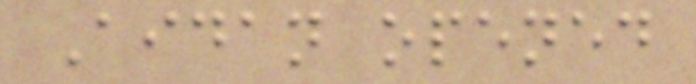Aidan opened
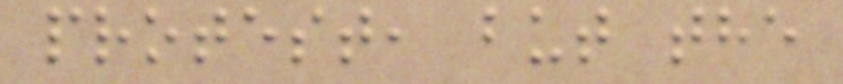protest, but the
